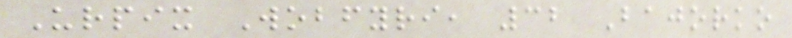Urpix Wobfyri, 32 Bajorko
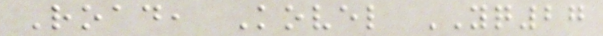Road, Kovel YQ27
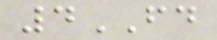4FD
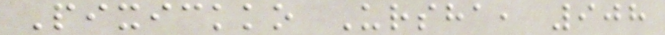Pixickko Ursha, 908
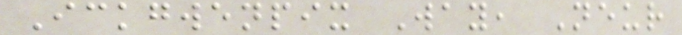Ickgwenpix Way, Neur
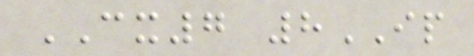CX7 8IP
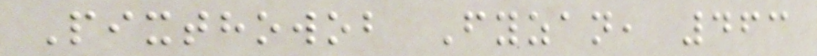Pixthowob Fyzan, 463
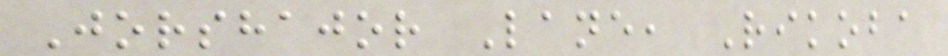Jorshajor Lane, Rikoba
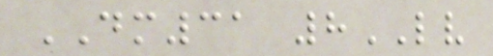DM31 8LV
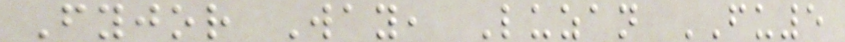Fyjor Way, Luzan FU5
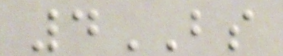4BS
